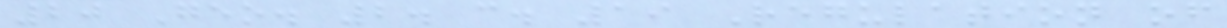20 Geo. 2. c. 19 Regulation of
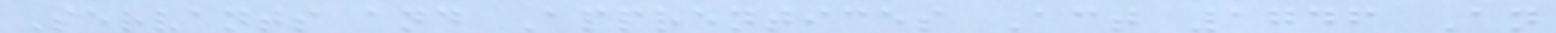Servants and Apprentices Act 1746 An
